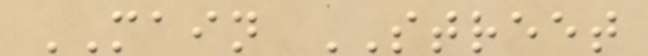MAIN STREET
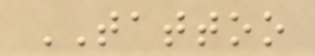TATTOO
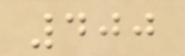400
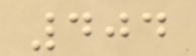404
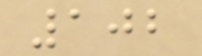102
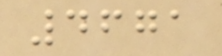4671
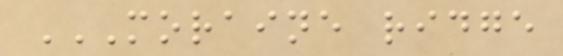MORAINE RIDGE
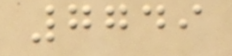7749
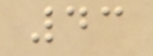43
